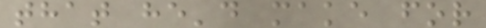that he'd make for
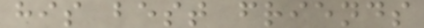his best friends
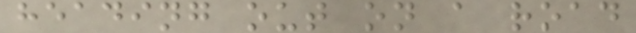heading out on a road
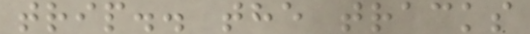trip.. the tracks
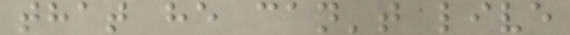that he can't live
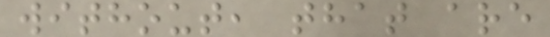without, that are
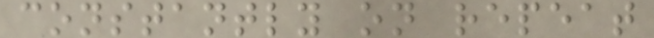constantly on repeat
